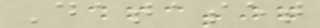Dataset
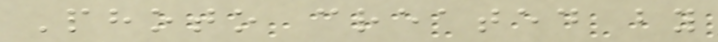Photo created by
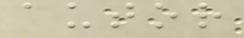autor
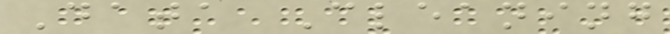Data Cleaning
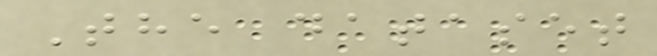The dataset
